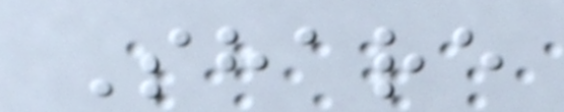Share
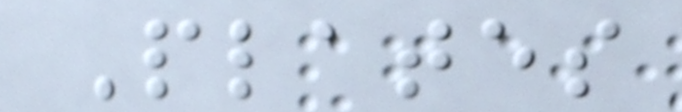Plates
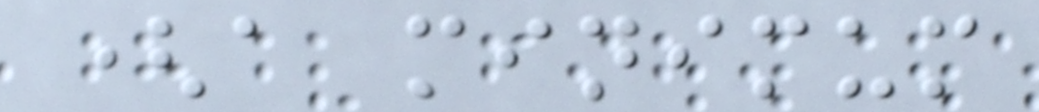(a minimum
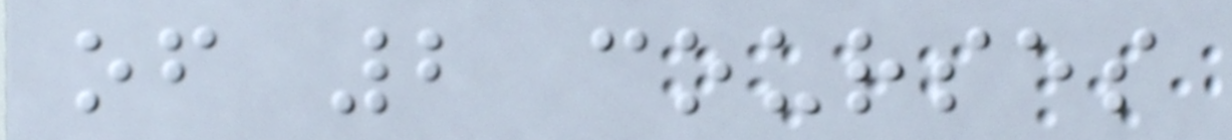of 2 courses
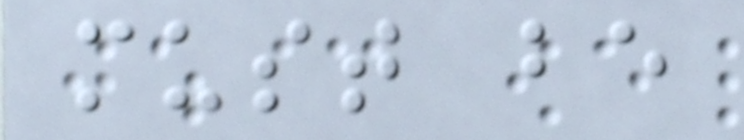must be
